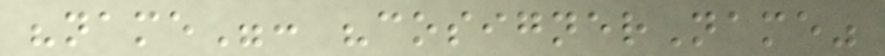"name": "cosignerName"
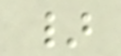}
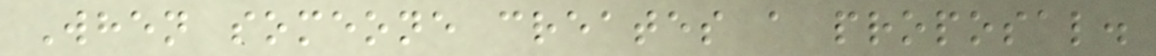When someone creates a proposal.
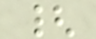{
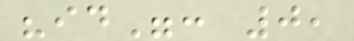"id": 0,
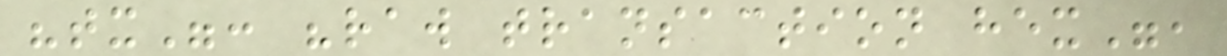"tx": "raw transaction hex",
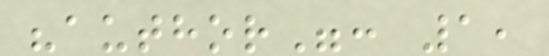"author": 1,
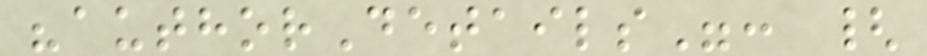"authorDetails": {
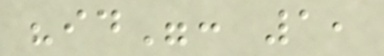"id": 1,
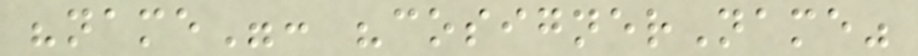"name": "cosignerName"
